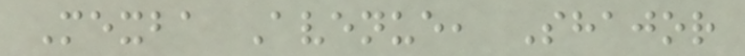Mexba Avenue, Shajor
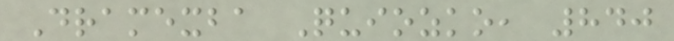Dramexba Quiozko, 840
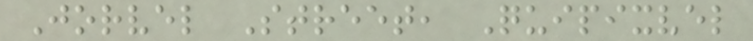Jorvel Street, Quipixvel
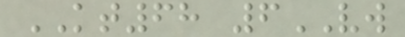KT68 6VW
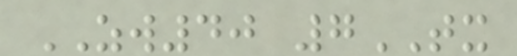ZW40 7TX
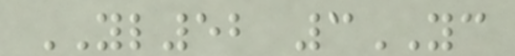YL52 3YC
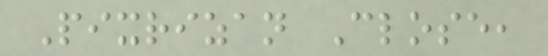Pixrizan Close,
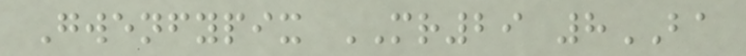Gwenfypix MR29 8BA
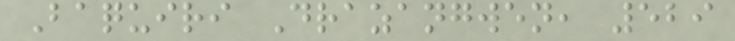Baquiri Drazangwen, 529
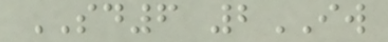SD6 2IW
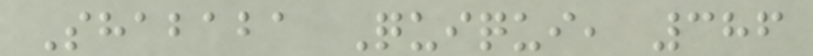Shababa Quiqui, 386
